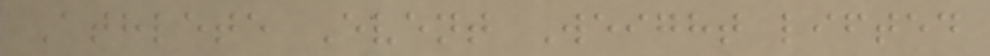Athlete Event Weight lifted
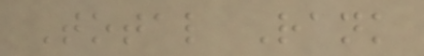Total Rank
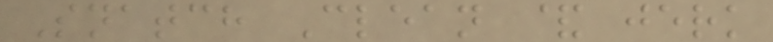Snatch Clean & jerk
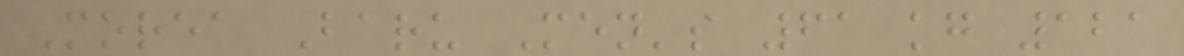Morea Baru Men's 61 kg 121
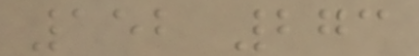152 273
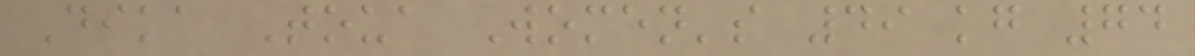Dika Toua Women's 49 kg 74
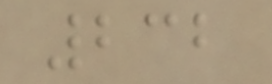232
